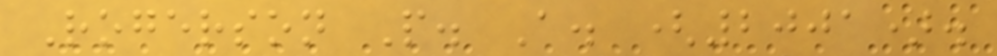Rogerson P. A. (2001).
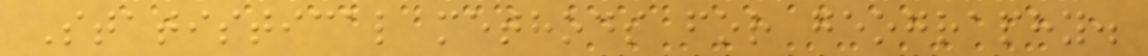Statistical methods for geography.
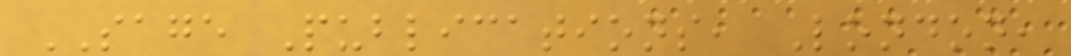SAGE Publications, London,
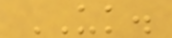UK.
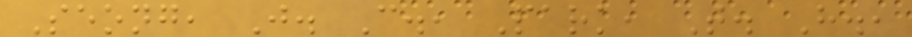Seong, J. C., Park, T. H.,
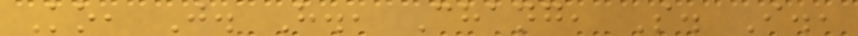Ko, J. H., Chang, S. I.,
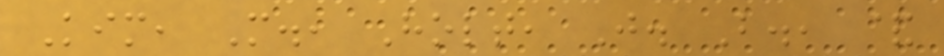Kim, M., Holt, J. B., &
